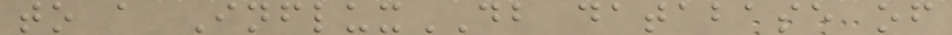to a InfluxDB database of
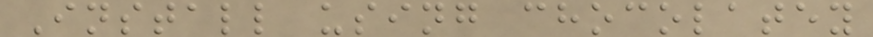Install using chocolatey
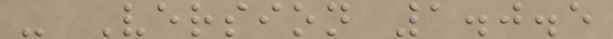- Version 1.0.5
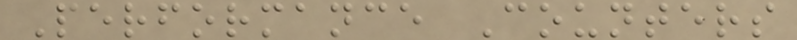Performance Counters
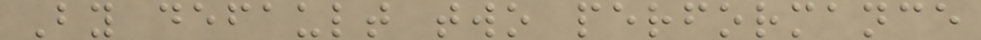By default two performance
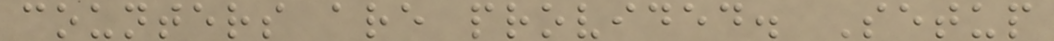counters are provided. Setup
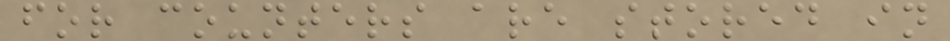for counters are stored in
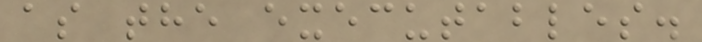as the executables.
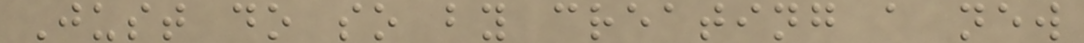Just do so by creating a new
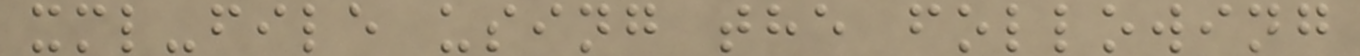xml-file using the following
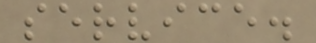service.
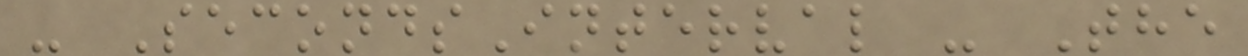- SecondsInterval - The
